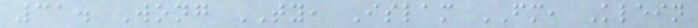31. Wong TY, Islam FM, Klein
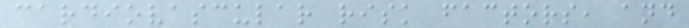cardiovascular risk factors, and
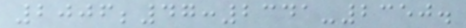2006;47:2341-2350.
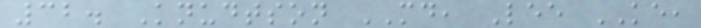32. Knudtson MD, Lee KE,
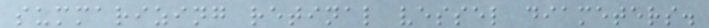summarizing retinal vessel diameters.
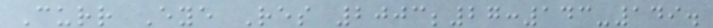Curr Eye Res 2003;27:143-149.
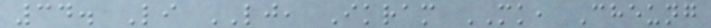34. Li LJ, Ikram MK, Cheung
